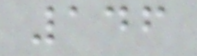146
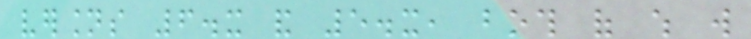versions 6.x and 5.x, both of which will
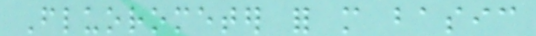Fluorometer for more basic
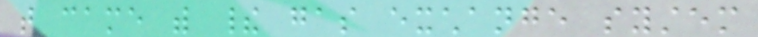that came with their gas exchange system
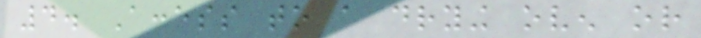4. Access to a drying oven or
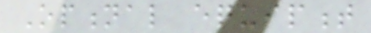Optional equipment
